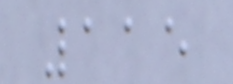115
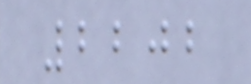2202
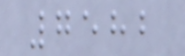7582
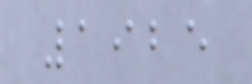1925
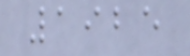1925
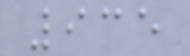935
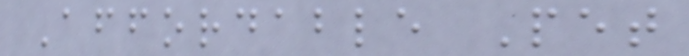Affordable Pet
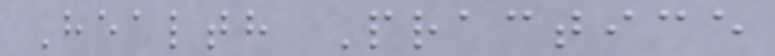Health Practice
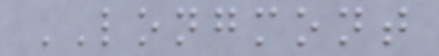LONGMONT
